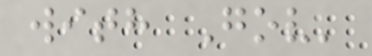with Gov'
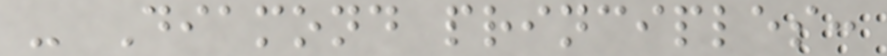- Diamond principles:
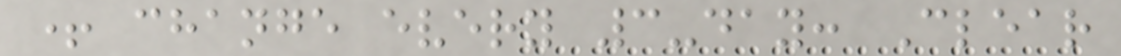+ change every 3-day: Clear
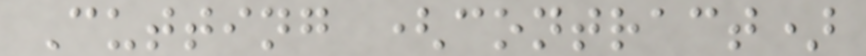Cutting (contract)
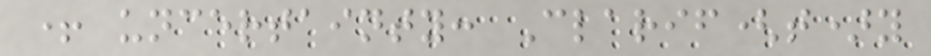+ uncertainty: Clarif(t)y
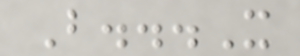B...X
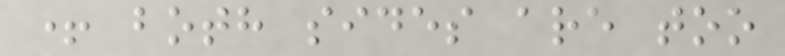+ both sides are too
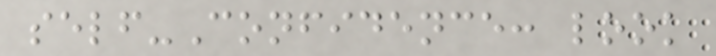self-Confidence: look
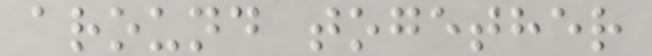around together
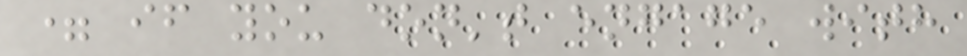= if you don't engage with
